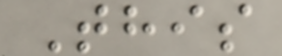This
